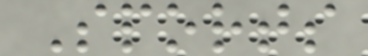Sports
